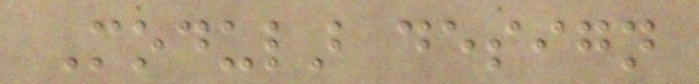Modular design
